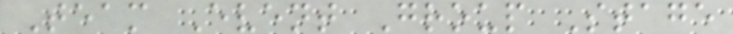Team Event Group Stage
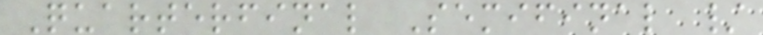Quarterfinal Semifinal /
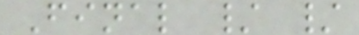Final / /
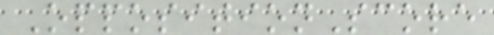OppositionScore
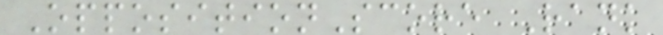OppositionScore Rank
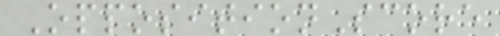OppositionScore
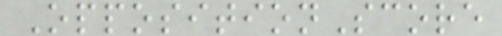OppositionScore
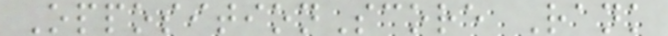OppositionScore Rank
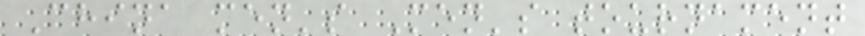China men's Men's tournament
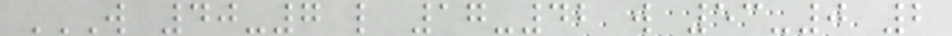W 40-7 L 17-42 W 53-0 2
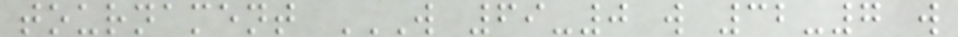tournament W 69-0 W 32-7 W
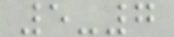5-7
